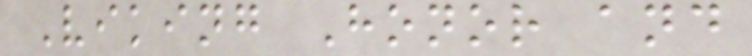Viking Honor and
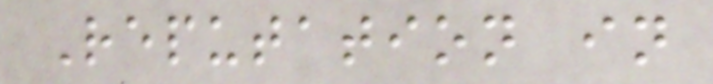Reputation in
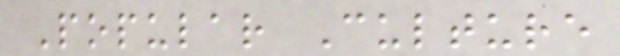Popular Culture
